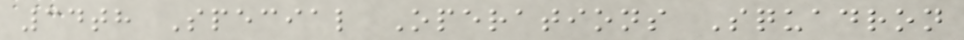34th Special Operations Squadron
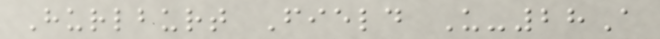Hurlburt Field U-28A
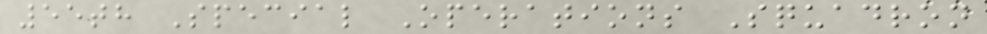55th Special Operations Squadron
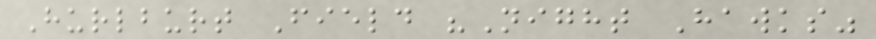Hurlburt Field "Night Hawks"
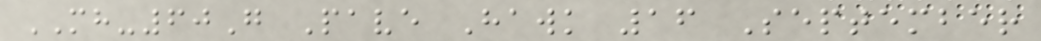MH-60G Pave Hawk 16 September
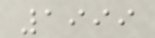1999
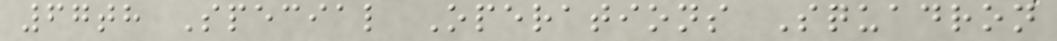67th Special Operations Squadron
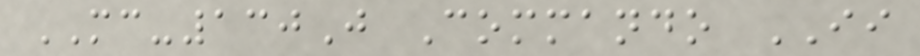MC-130J Commando II
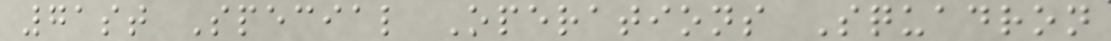71st Special Operations Squadron
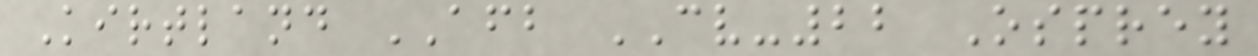Kirtland AFB CV-22 Osprey
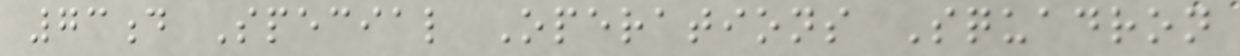73d Special Operations Squadron
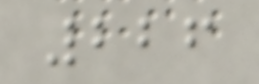226
